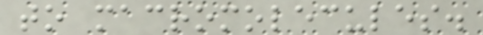to macromolecules.
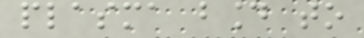plasma bound to
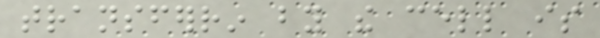transferrin by the cell is
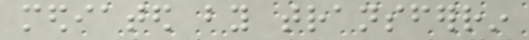mediated by transferrin
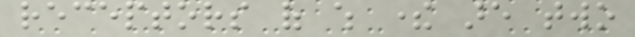receptors of which there are two
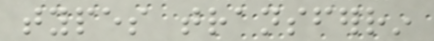types transferrin
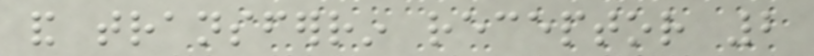and transferrin receptor 2
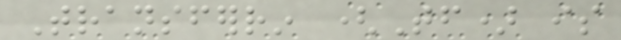Transferrin (Tf) is
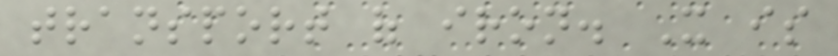transport of iron. It is
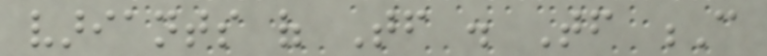variants of Tf . Tf C
